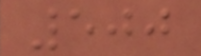500
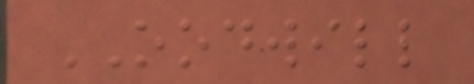OODWILL
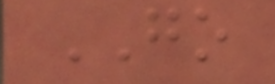GO
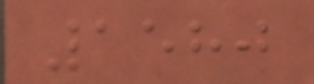1580
